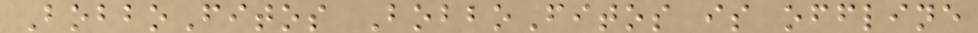BobboFitos BobboFitos is offline
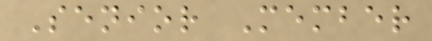Senior Member
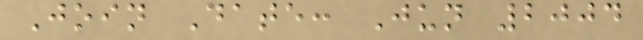Join Date: Jun 2004
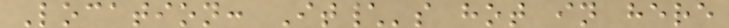Location: It\'s hot in here
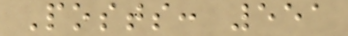Posts: 551
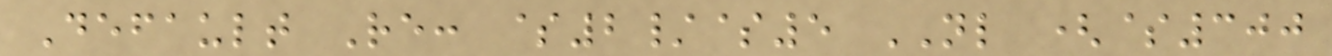Default Re: $2/$5 NL ($300
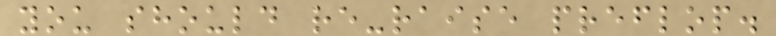you should re-raise preflop.
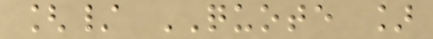[/ QUOTE ]
